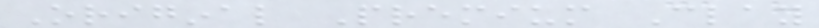Original Premium Clay
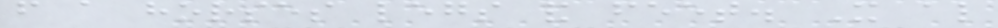from a horses legs and feet. It also
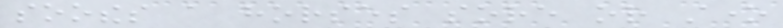soothes a horses sore or stone
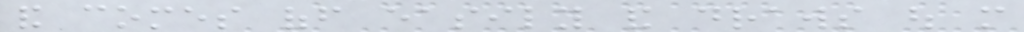and comes off easily and draws out more
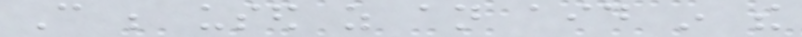Can be used as an aid in the
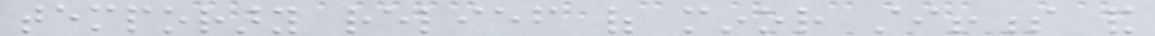temporary relief of minor stiffness and
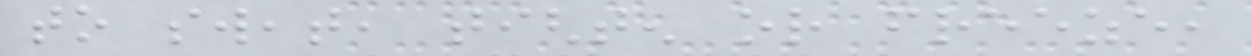to sweat, tighten or freeze,
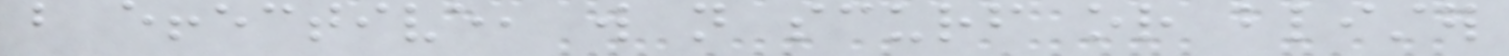but effective, will not scurf or blister
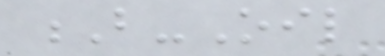B-Oil
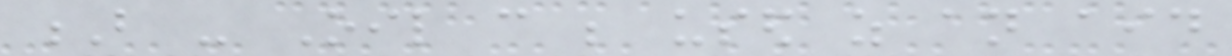B - Oil can be used as an aid
